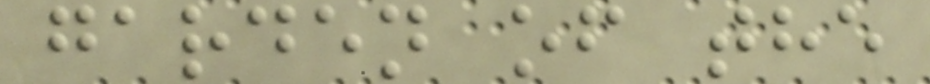garden of the
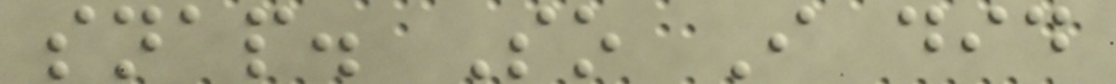snap. So I did
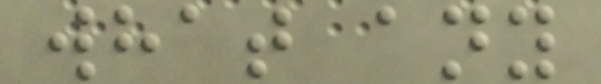what any
